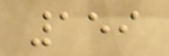159
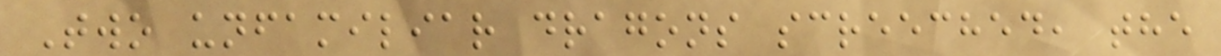Two unfamiliar dragons screeched, the
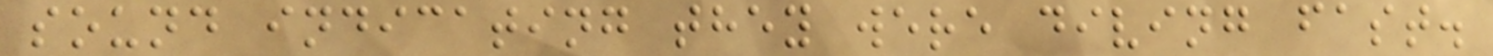sound indicating they were diving fast.
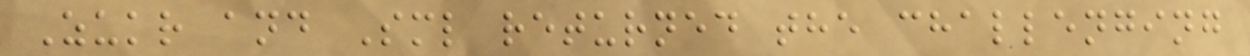Zukr and Sml returned the challenging
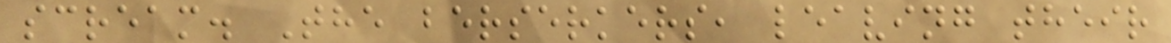scream. The berserkers, leaving their
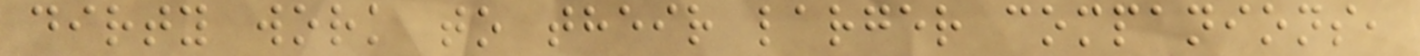dirty work to their larger companions,
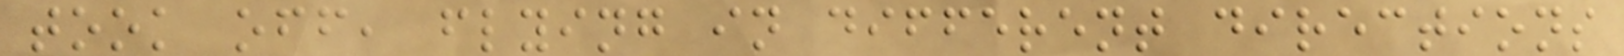took off, flying in different directions
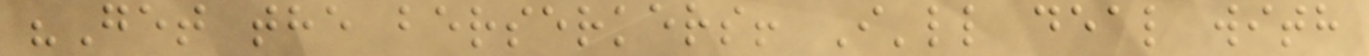"Get the berserkers! I'll deal with
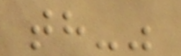th-"
